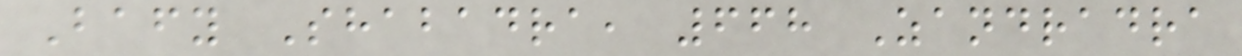Bafy Shabadra, 668 Zandradra
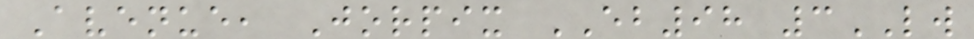Avenue, Jorpix EB98 3LW
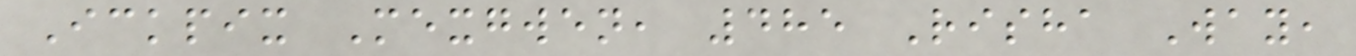Ickpix Mexgwen, 485 Risha Way,
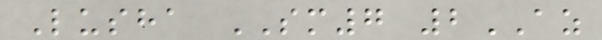Lusha SM7 2AZ
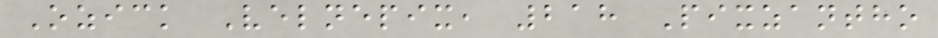Ozick Velnepix, 218 Pixzantho
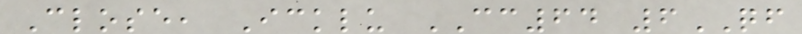Close, Icklu CC64 6QF
